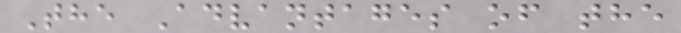The Advantages of the
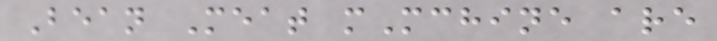Bean Meat mMchine are
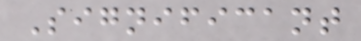Significant
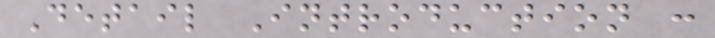Detail Introduction :
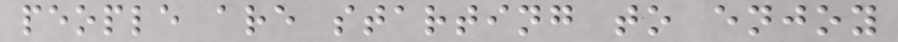people are starting to enjoy
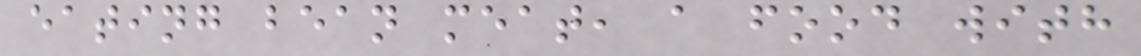eating bean meat, a food with
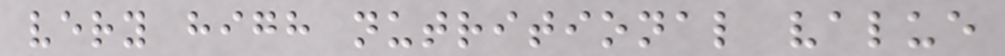very high nutritional value
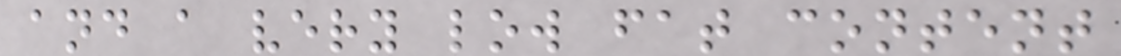and a very low fat content
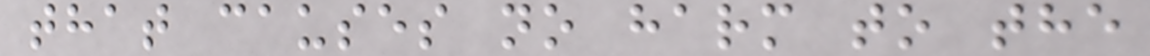that causes no harm to the
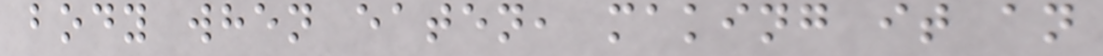body when eaten, making it an
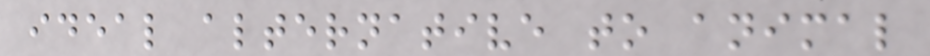ideal alternative to animal
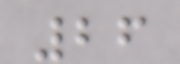26
